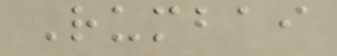Rumbai
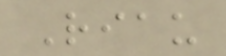Riau
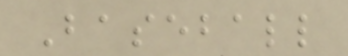Baseball
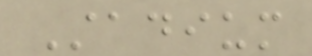Stadium
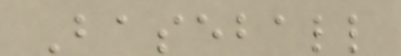Baseball
